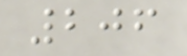206
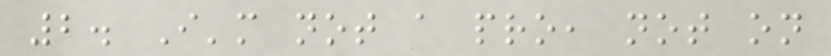2. I'm not a pro, not on
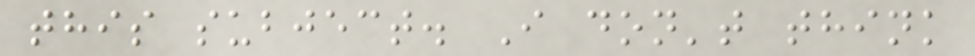this subject. I don't think
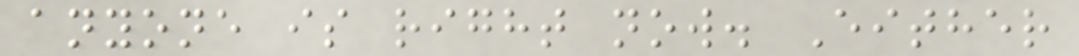anyone is right now. Either
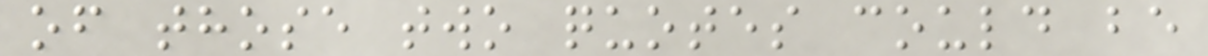of those two quotes could be
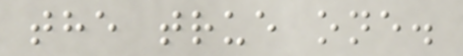the true one.
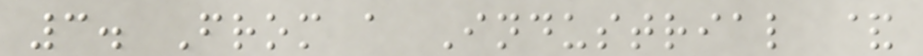3. From a Industrial &
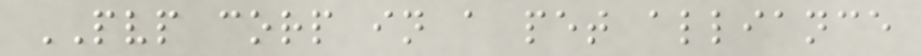PVP corp in a pet alliance
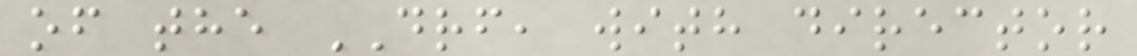of the DRF, with director
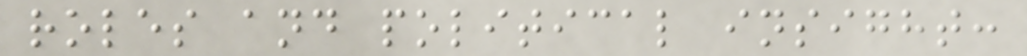roles and political insight:
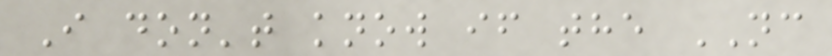I don't know if the NC
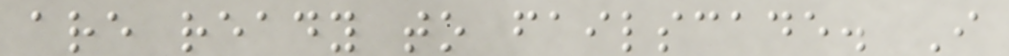are ready to failscade. I
